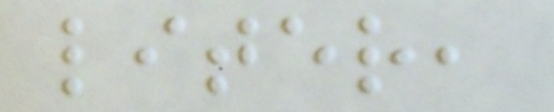liter,
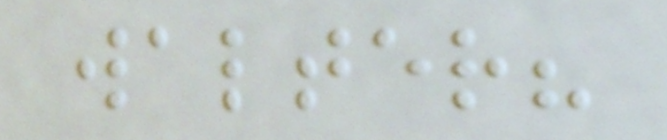walter?
